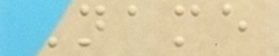Name
